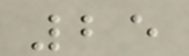25
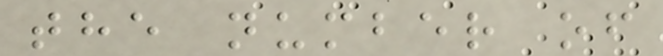the number of
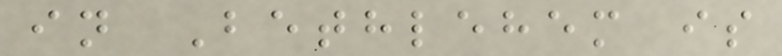in Bethlehem is
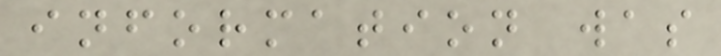information was
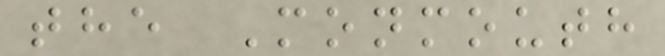the Monmouth
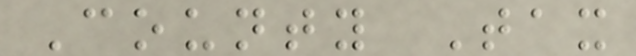County Tax
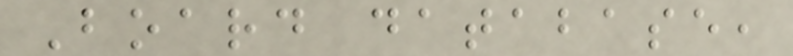Board database,
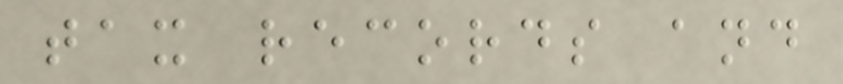tax records and
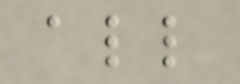all
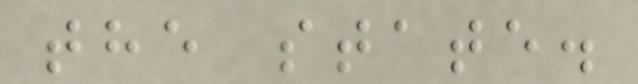the state.
